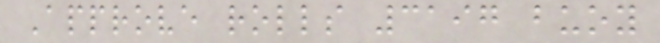Approve rolls 3197 buoy
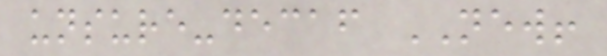unsure-decaf NEW!
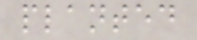planted
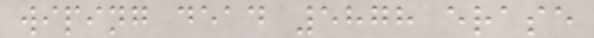wiping dead 5878 erase
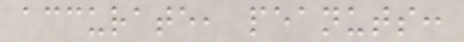accurate, peanuts:
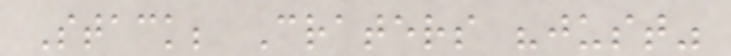Stack; Craters "just"
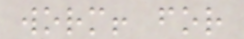worm! for
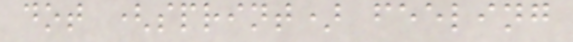dot (sprint) feeling
